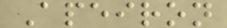Apeiron
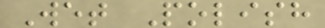Wet Polish
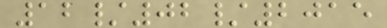12/02/2015
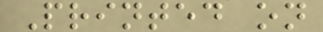Printed on
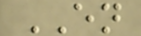EN
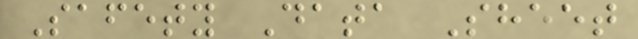Safety Data Sheet
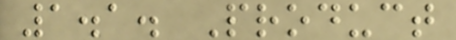1.1. Product
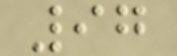97
